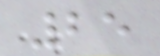25
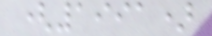(1991)
